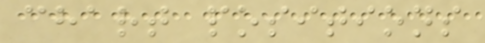chart positions
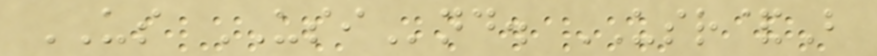US USInd. USR&B
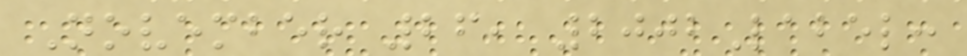November 26, 2002Label:
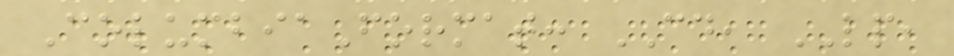ColumbiaFormat: CD, LP,
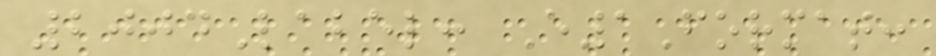2004Label: E1Format:
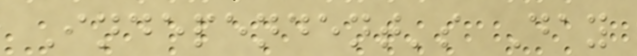Independent's Day
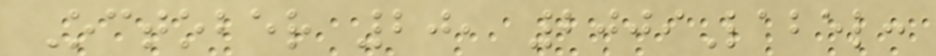October 20, 2009Label:
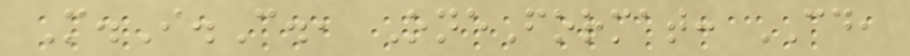M.I.C., OneFormat: CD,
